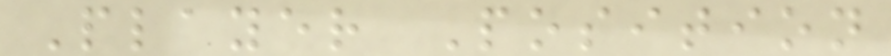Player Position
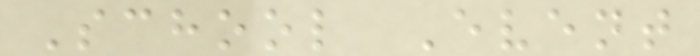School Event
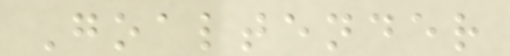Goaltender
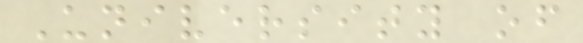University of
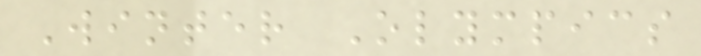Winter Olympics
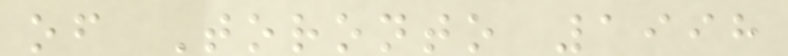of Toronto 1998
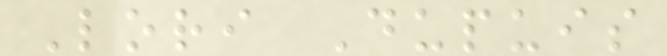Lori Dupuis
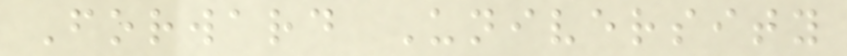Forward University
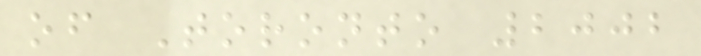of Toronto 2002
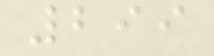299
